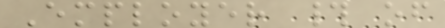Employer # of
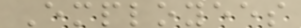Employees
